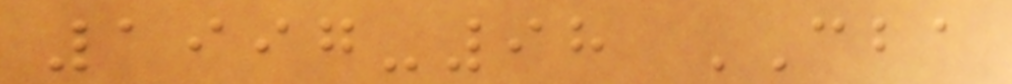1997-98 CBA
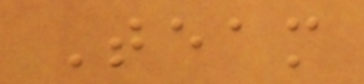Team
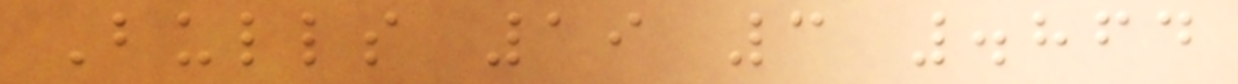Bulls 19 3 .864
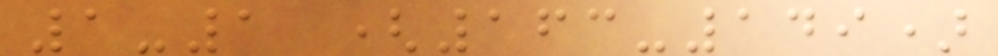1-1 (163-149)
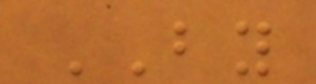BY
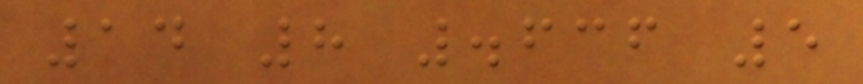14 8 .636 5
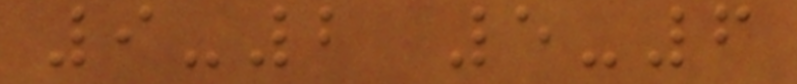9-2 5-6
